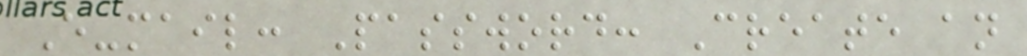E-mail: Password: Create an
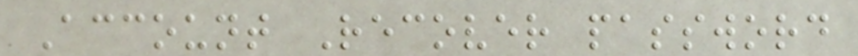Account Recover password
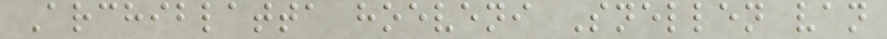Archiblatta hoeveni Snellen van
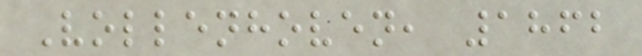Vollenhoven, 1862
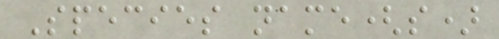Species name(s)
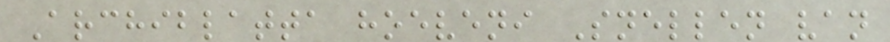Archiblatta hoeveni Snellen van
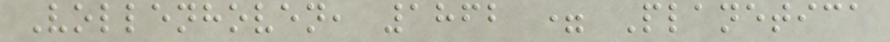Vollenhoven, 1862 = Planetica
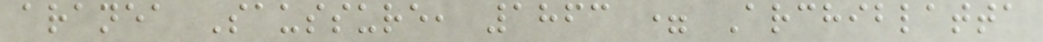aranea Saussure, 1863 = Archiblatta
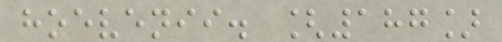hoevenii. [187]
